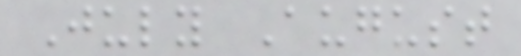July August
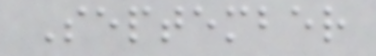September
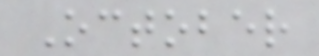October
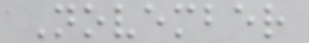November
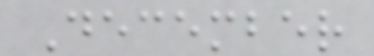December
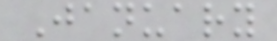January
